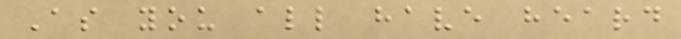As you all have heard
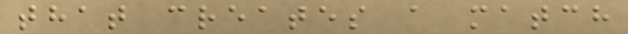that creates a match
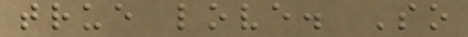true love. So
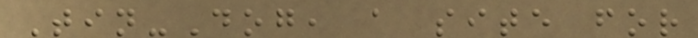Tin-Dog, a site for
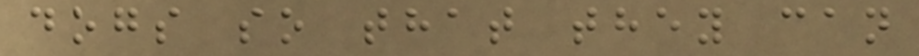dogs so that they can
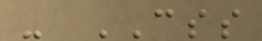- CSS
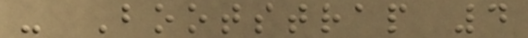- Bootstrap 4
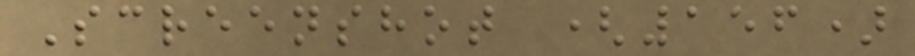Screenshot (156)
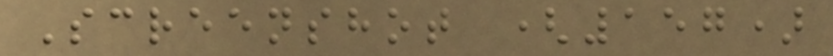Screenshot (157)
